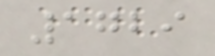1729
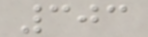303
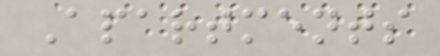Apartments
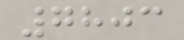7803
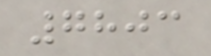7803
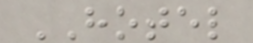HOTEL
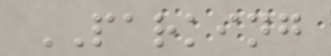PARKING
